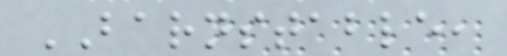BARNSTABLE,
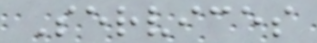Services
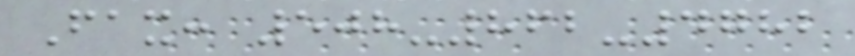Fax: 508-862-4782
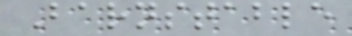Barnstable
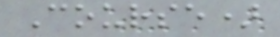Course)
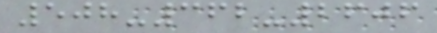508-362-2606
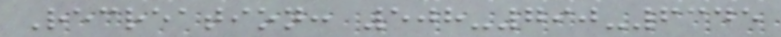Recreation: 508-790-6345
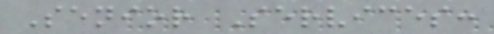Senior Services:
